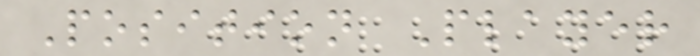Position Player
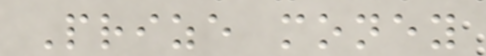Prize money
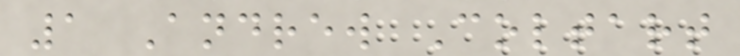1 Andrew Coltart
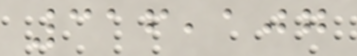316,107
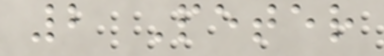2 Peter
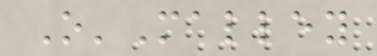O'Malley
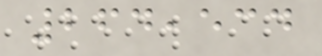264,534
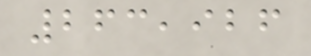263,926
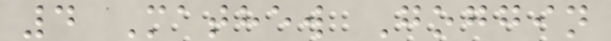4 Mathew Goggin
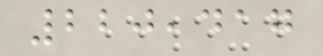220,417
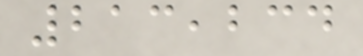213,234
